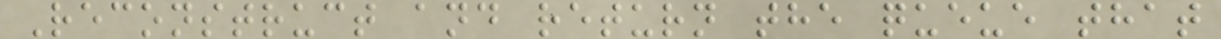Reconstruct and return the queue that
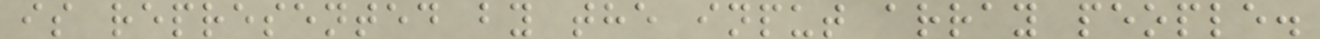is represented by the input array people.
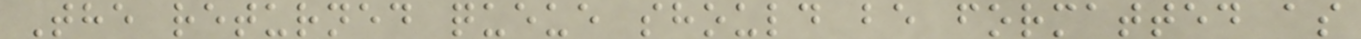The returned queue should be formatted as
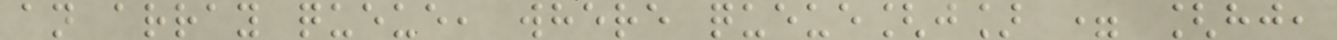an array queue, where queue[j] = [hj,
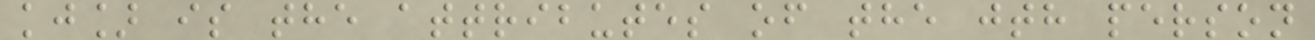kj] is the attributes of the jth person
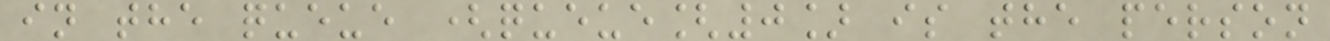in the queue (queue[0] is the person
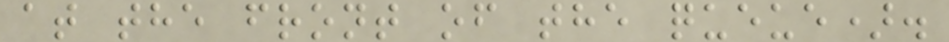at the front of the queue).
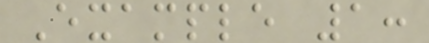Example 1:
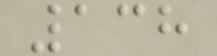138
